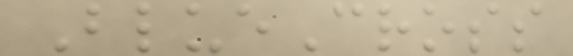BlueCross
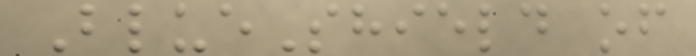BlueShield of
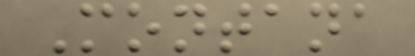Montana
